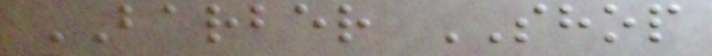BARBER SHOP
